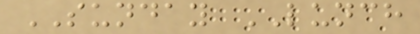SUNDAY LUNCH
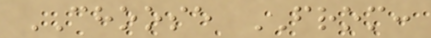CHOOSE FROM:
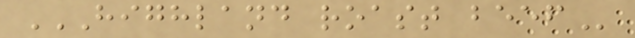HIGHLAND ROAST BEEF
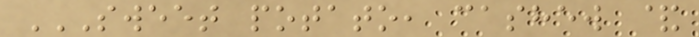SWEET POTATO, CASHEW &
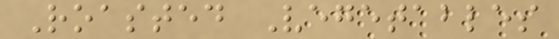Roasted Vegetables
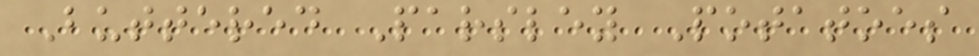Buttered Parsley Potatoes
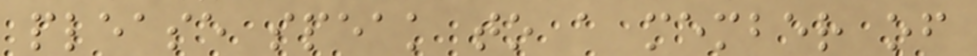please speak to a member of
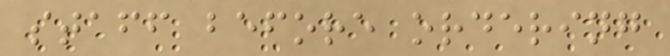staff before ordering
